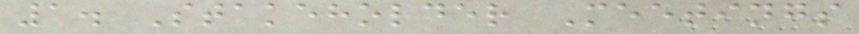1. Stakeholder Meetings
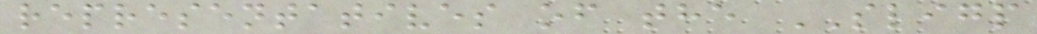representatives of the SLIGP
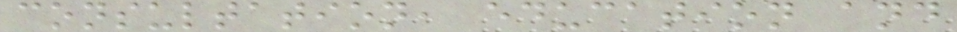consultation, education and
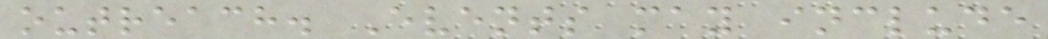outreach. Events may include
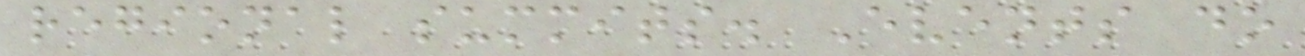regional summits. Events do
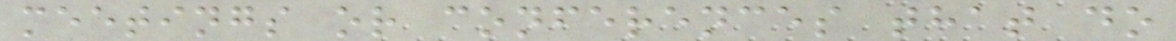meetings or conferences that do
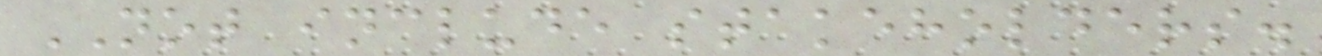NOT include stakeholders.
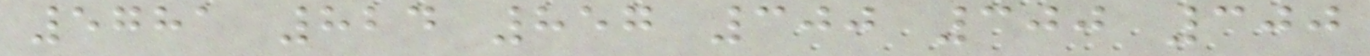5781 824 857 300 300 300
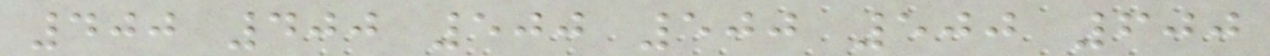400 400 500 500 500 600
